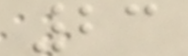23
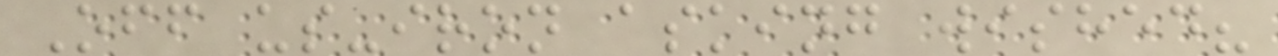Off us-iron asking wished?
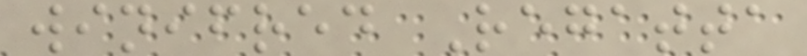winifred Regatta
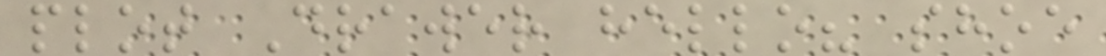plot Drawer hello? shoe
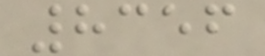8356
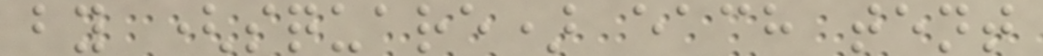by (square) each tent
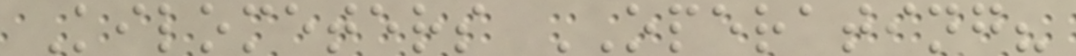Kilometers OPERATING?
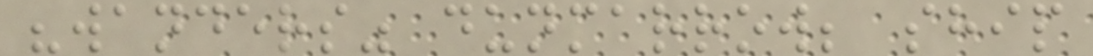"wanders" dunmarrow; ship
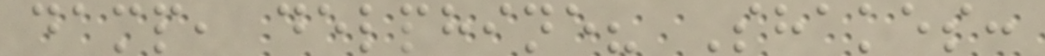damp, delphine? Shakes:
